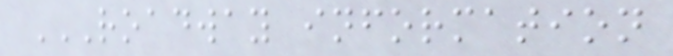ROADWAY INFORMATION
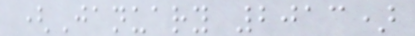(January 2013)
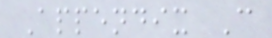Appendix C
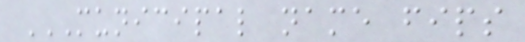MUNICIPAL NAME FIPS
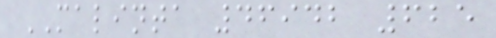MALINTA 46942 625
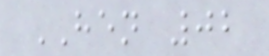HEN 02
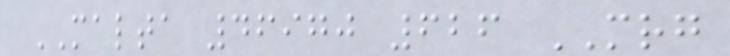MALTA 46970 626 MRG
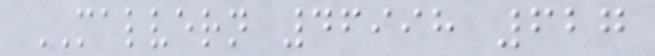MALVERN 46998 627
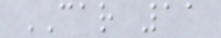CAR 11
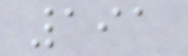191
